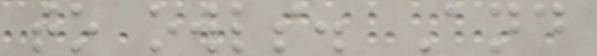to owls. And
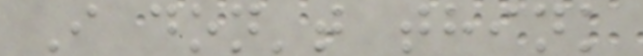I don't think
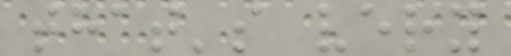that's very
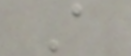A
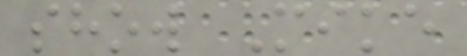show Mike
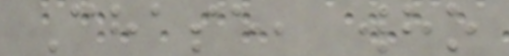Chase, who
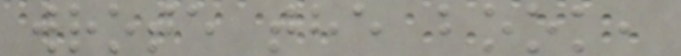wrote the book,
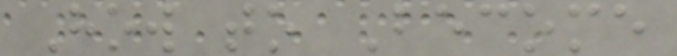How to Become
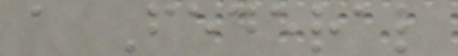a Federal
